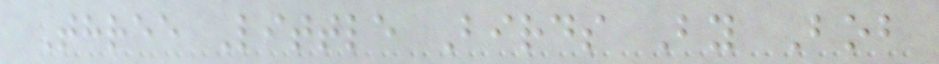Three Little Birds By Bob
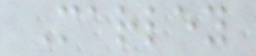Marley
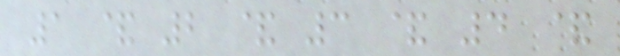1 & 2 & 3 & 4 &
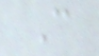C
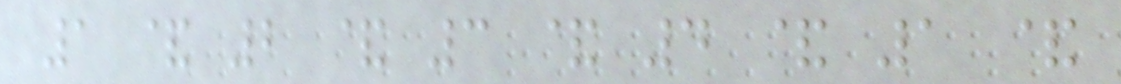1 & 2 & 3 & 4 & 1 &
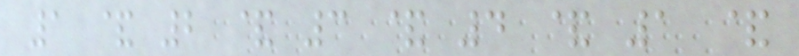1 & 2 & 3 & 4 & 1 &
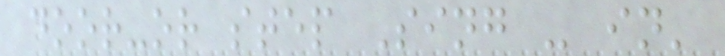door-or step Sing - in'
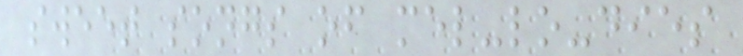sweet songs of mel-lo-dies
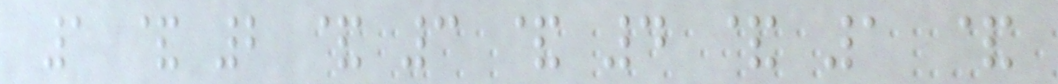1 & 2 & 3 & 4 & 1 &
